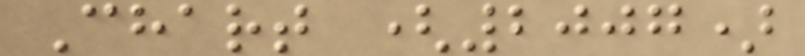Chart (2007)
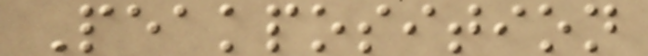Peakposition
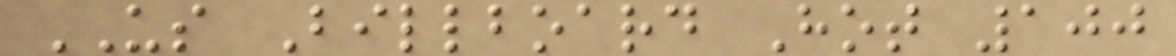US Billboard Hot 100
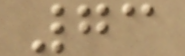73
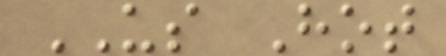US Hot
